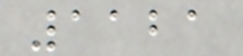1121
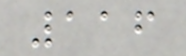116
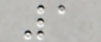1
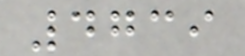4739
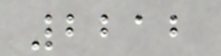2212
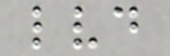lvd
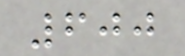600
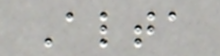Alta
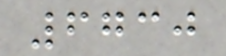6730
